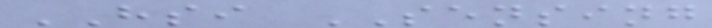HSI SENSING
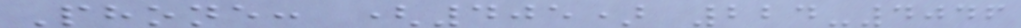Phone: (405) 224-4046
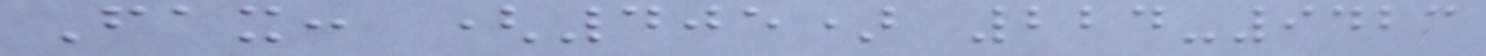Fax: (405) 224-9423
